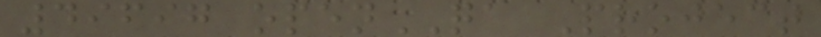49697 openQA Project
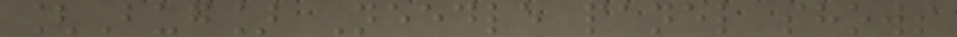[Bug] Needle panel shows
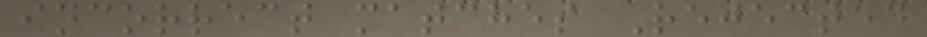incorrect matches Rejected
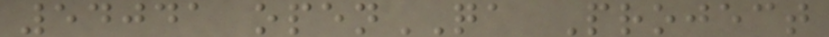54041 openQA Project
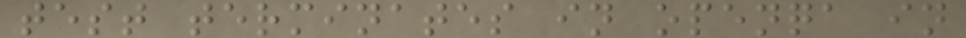test terminates in openqa in
